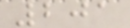201
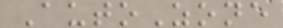AutoZone
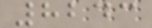8243
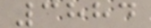3884
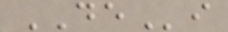DEi
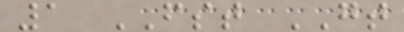1 FST GT
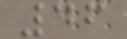46
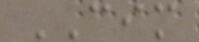CIM
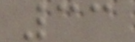33
